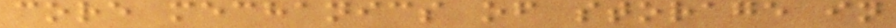core mechanics of storage in
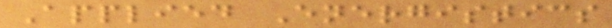Applied Energistics
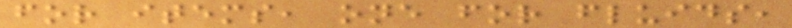for items, one for fluids,
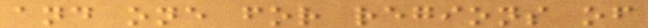and one for regions of
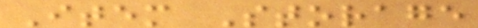Item Storage
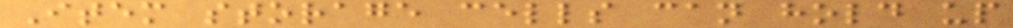Item storage cells can hold up
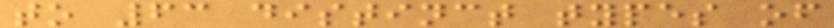to 63 distinct types of
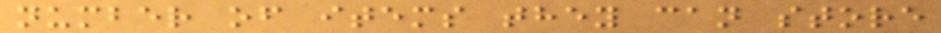number of items they can store
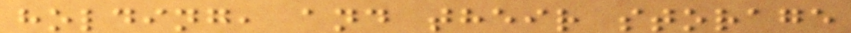holding, and their storage
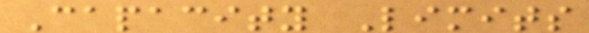Capacity Limits
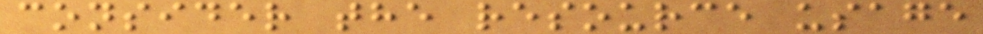consider the resource usage
